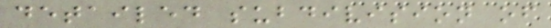detailed subdivision of
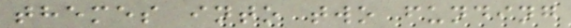themes into two funding
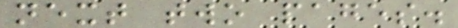next two pages.
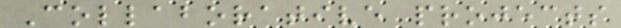Collaborative projects
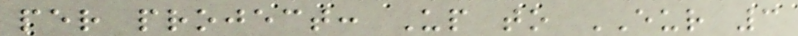per project: Up to EUR 3
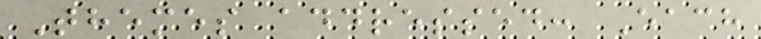Themes addressed: Each
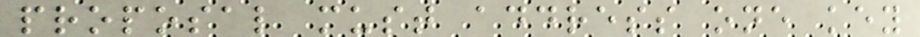proposal must address one key
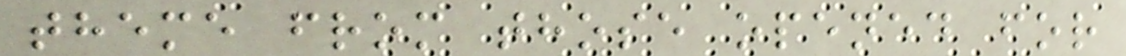theme from those opened for
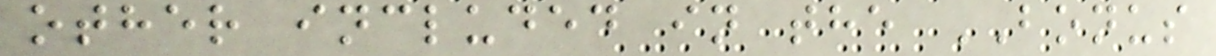other included in the BONUS
